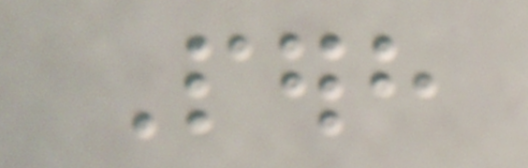Perhaps
